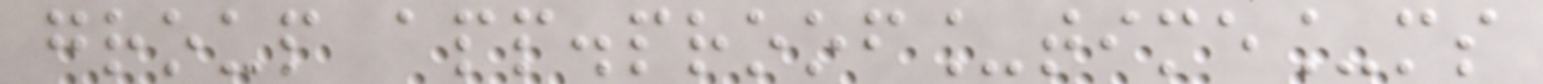group app.proof_time_ms
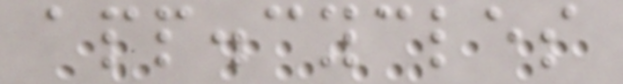app.cycles
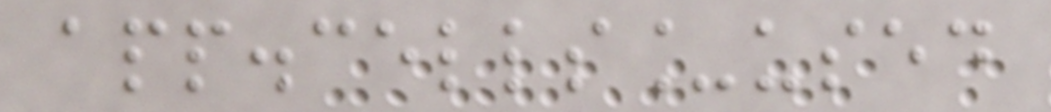app.cells_used
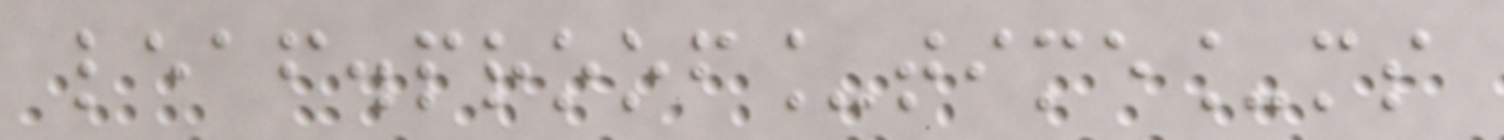leaf.proof_time_ms
